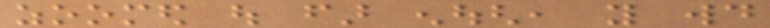zoomed out far enough, you would
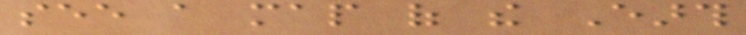see a map of the Earth
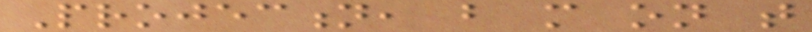Projection, but more on that
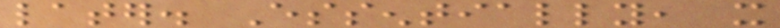later. Essentially, it
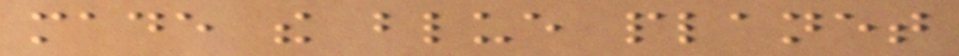made the blue planet
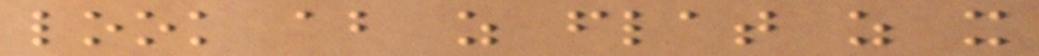look about as flat as it
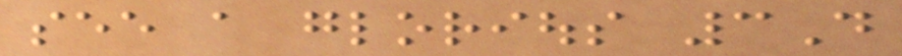see a glorious 3D
